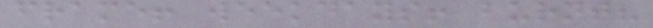frame! weekdays! burnt?
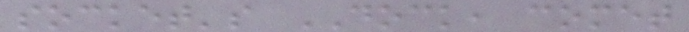socket's DOCK, comet
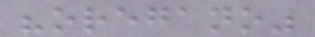"oregano"
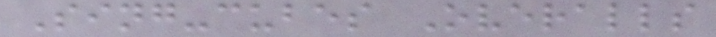Sing-cubes Overalls
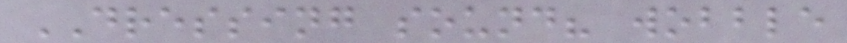DRESSING sound? wobble
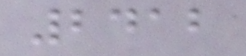2412
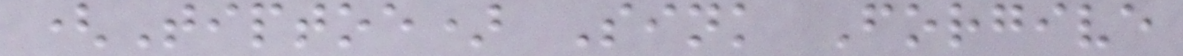(Tiptoe) Sink Forgive
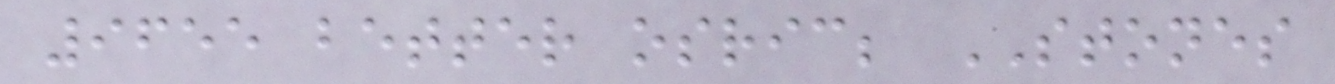9655 better osric; STONES
